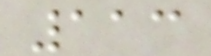113
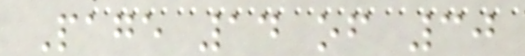Page 14 of 30
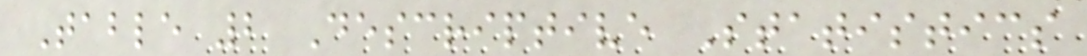Table 2 Descriptive Statistics
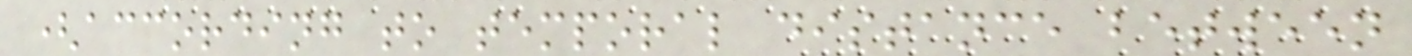(according to temporal distance between
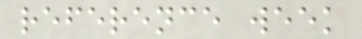reference week
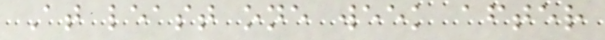At least one week after
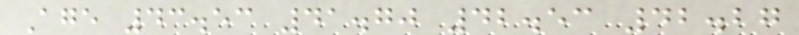Age 43.53 41.70 42.53 42.27
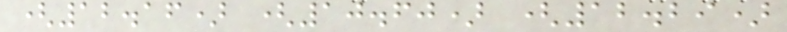(12.16) (10.60) (12.29)
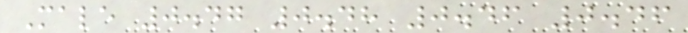Male 0.47 0.48 0.46 0.46
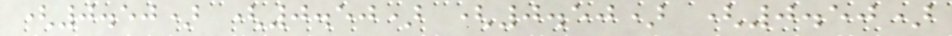(0.50) (0.50) (0.50) (0.50)
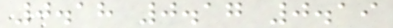0.18 0.17 0.19
